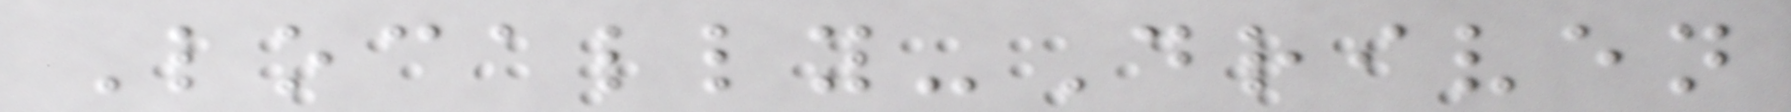Locally-Driven
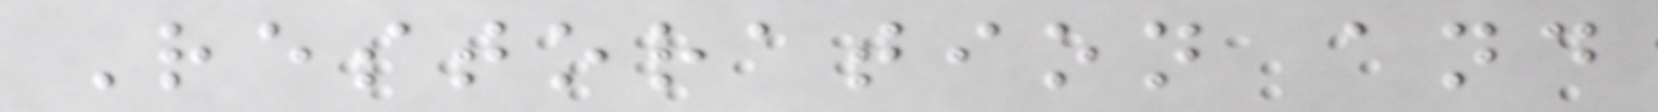Restoration and
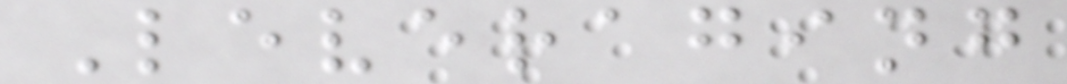Leveraging
